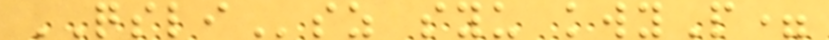QSLIsz syu kwyP=
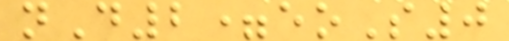nD2=eoS0
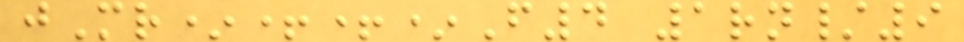jMr*++*F4 1rn/9
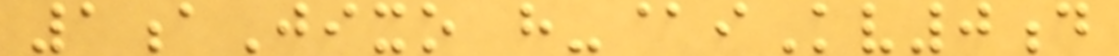1aJixo h-@iKv0d
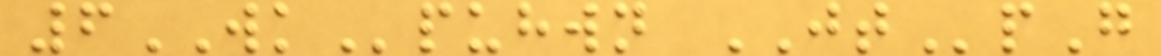6WKpuhwn JTpG
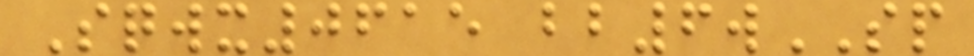Sqwx0615 bb6wSP
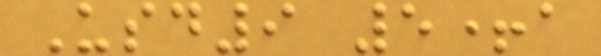Usd9 5+a
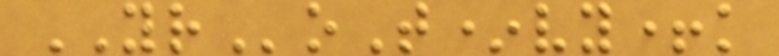YRoT*vy+k
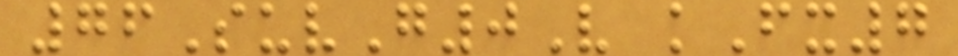76SuvG0V kFx7
